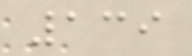139
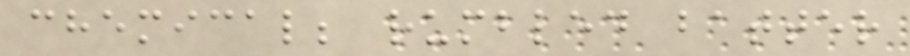chemical; rumbled batter
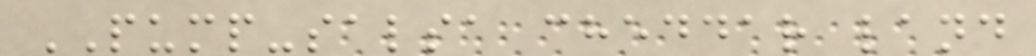PUMP-salsa cheddar land
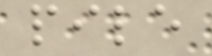pile
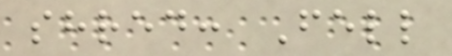shred: Fell
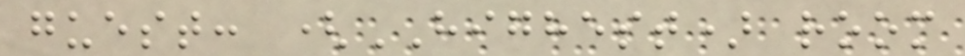guest: (HIGHEST) room
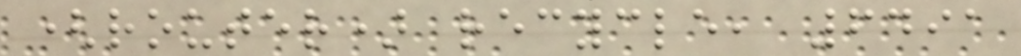(router) recycle, 6491
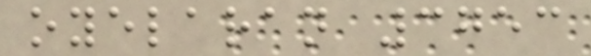oyelaran 3753
